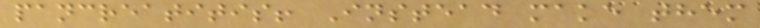pancreatitis! Instead make them
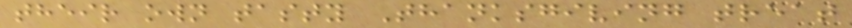their own tasty Thanksgiving treat
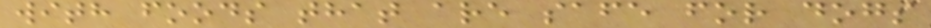with foods that are safe for dogs
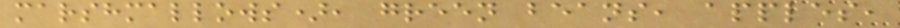marshmallows), green beans, apples,
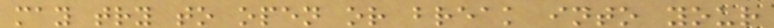may try to open or break into your
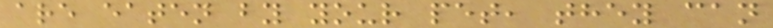are eaten by your pet, they can
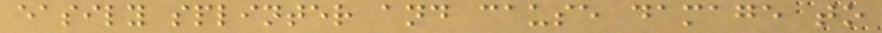easily splinter and cause damage to
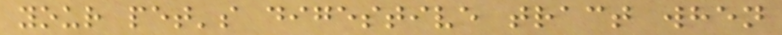your pet's digestive tract when
